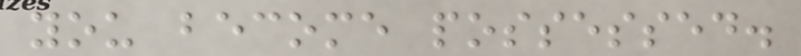you become possessed.
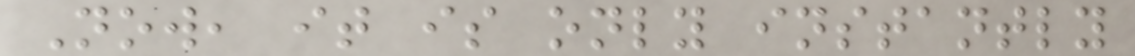Now, it is only instantly
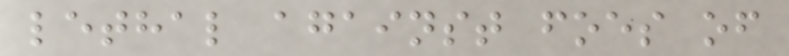lethal against foes of
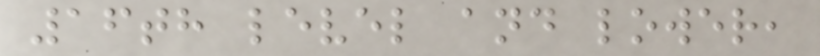16th level and lower,
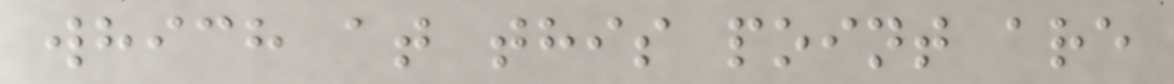which at this point are
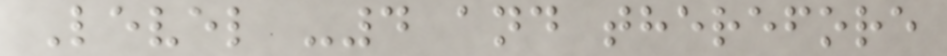Level -4 and therefore
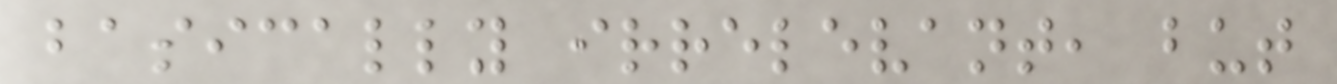basically irrelevant, but
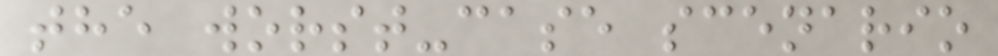the worst-case scenario
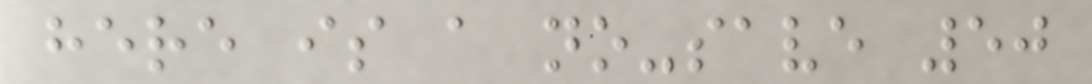here is a no-save 50
